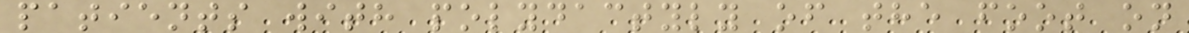patients with polydactyly of the foot on
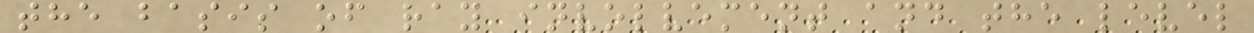the basis of ray involvement and the level
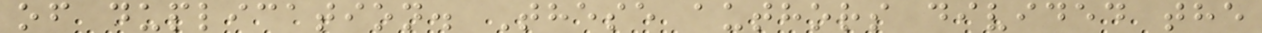of duplication. These authors divided the
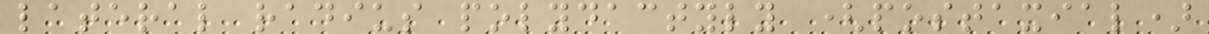lateral radius polydactyly (postaxial)
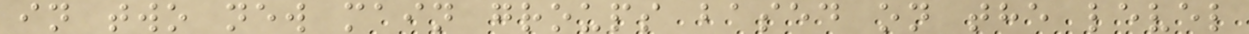in two new main groups based on the level
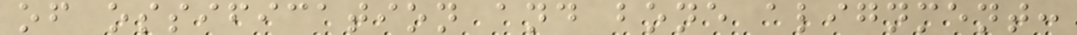of ossification and bone alignment:
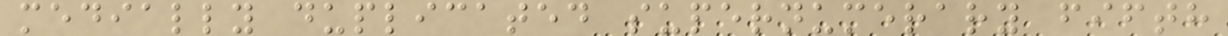medially duplicated supernumerary fifth
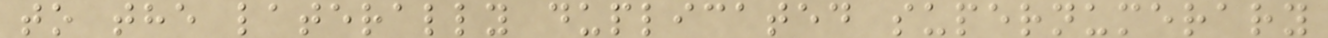to the laterally duplicated supernumerary
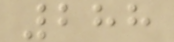288
